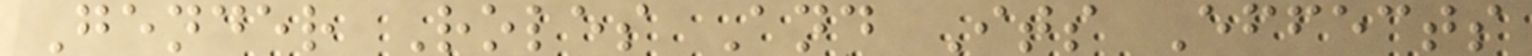Gender Roles And Its Effects
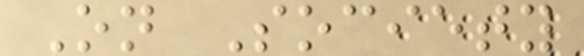On Society
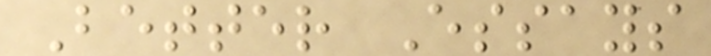Better Essays
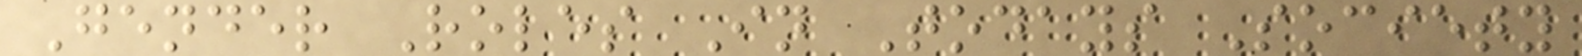Gender Roles In Todays Society
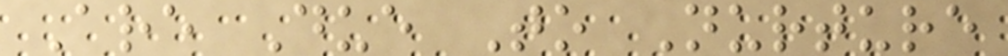Are Due To Nurture
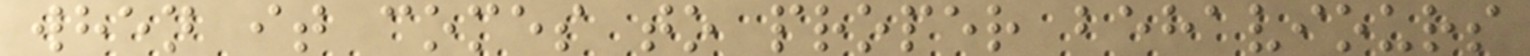when it comes to proper behaviours
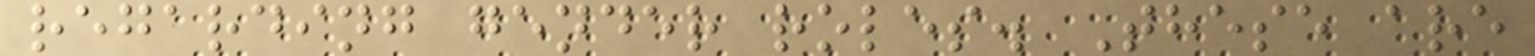regarding gender roles. These are
